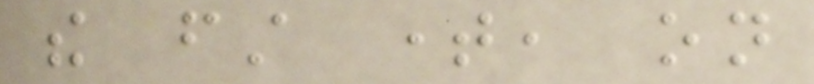the first time, on
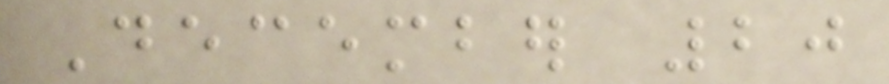December 20
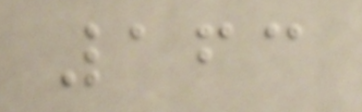163
